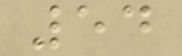54
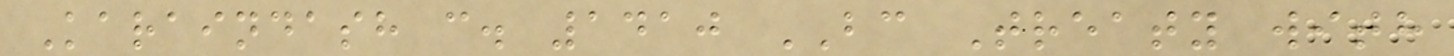Karaindash c. 1410 BC Treaty with
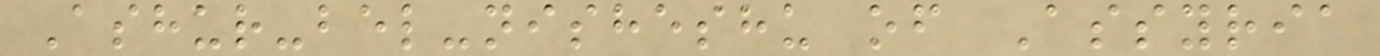Ashur-bel-nisheshu of Assyria
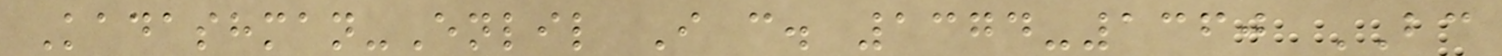Kadashman-Enlil I c. 1374-1360 BC
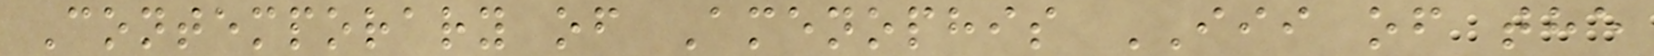Contemporary of Amenophis III of the
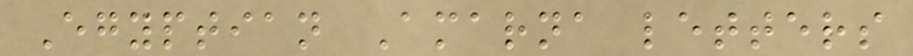Egyptian Amarna letters
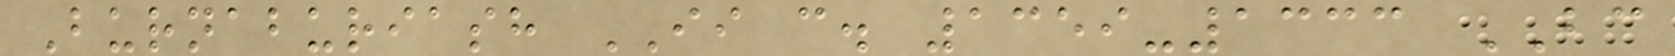Burnaburiash II c. 1359-1333 BC
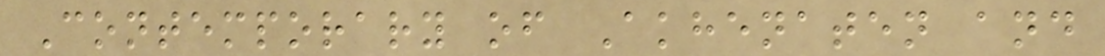Contemporary of Akhenaten and
